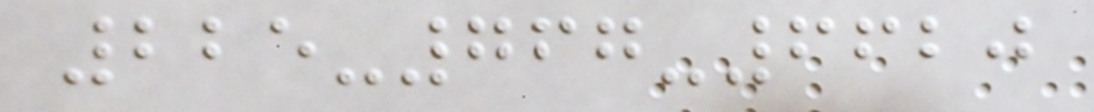225-767-6620
